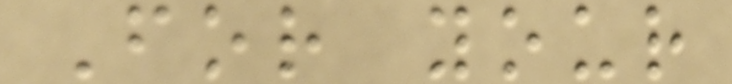For your
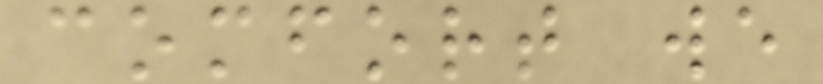comfort we
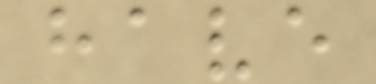have
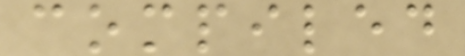compiled
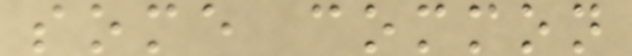some common
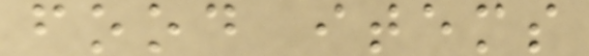food items
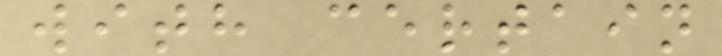with certain
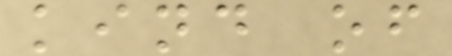kind of
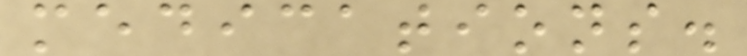medications.
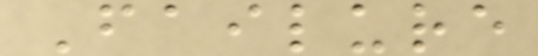Failure
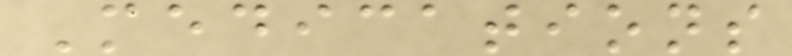Medications
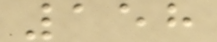158
